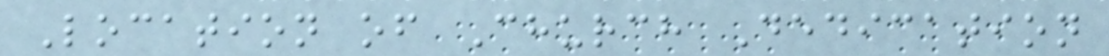Location of Church Dedication
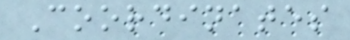Coordinates
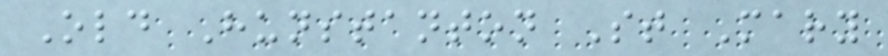Old Hunstanton St Mary
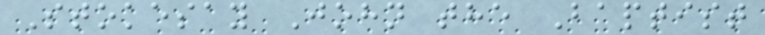Stokesay John the Baptist
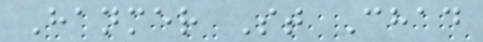Hanmer St Chad
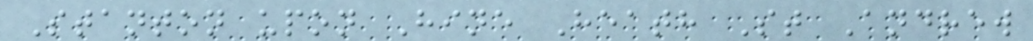Stanton upon Hine Heath St Andrew
